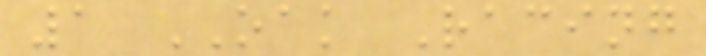1 OAK Racing
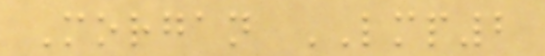Morgan LMP2
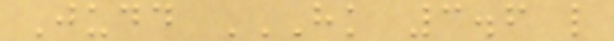Judd HK 3.6 L
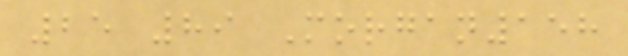25 89 Morgan158
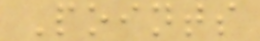Points
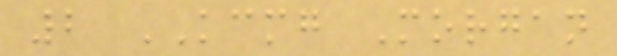2 KCMG Morgan
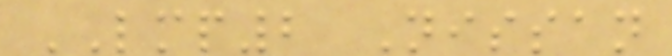LMP2 Nissan
